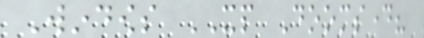Windows XP Doomsday?
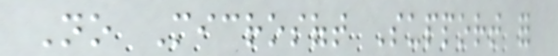No Microsoft Support for
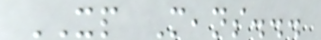XP Means...
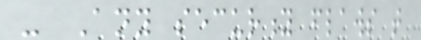- Any security flaws that
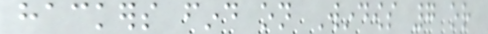hackers find on Windows 7 or
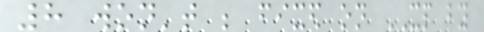8 won't be fixed on XP by
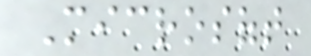Microsoft
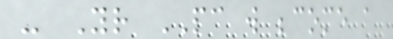- Your PC will become a
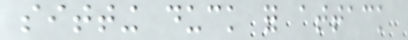sitting duck for attack
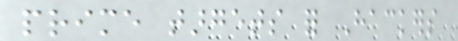prime targets for Hackers
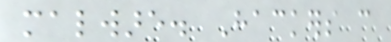malware. Hackers can
